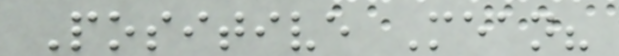Positive Mean?
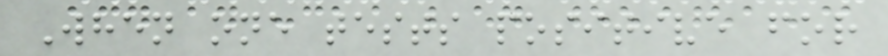When one tests positive for
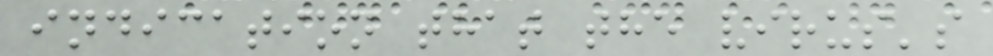indication that the virus's
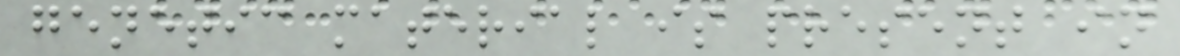genetic material is present in
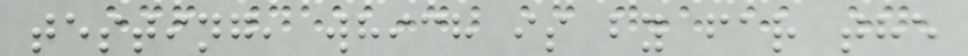testing, which is by far the
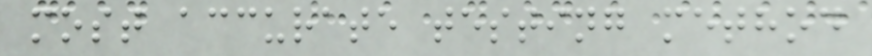most accurate testing method
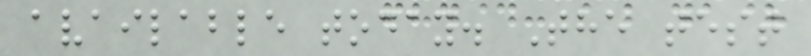available today. The test
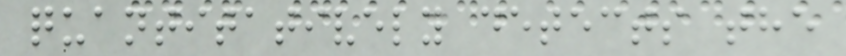quantitatively detects the
